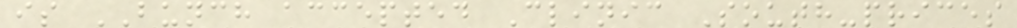is BUNCH accepted Clinic South-prices
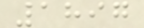1897
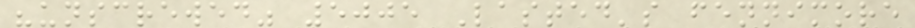"unscrewed" 5005 Lasted's fennimore
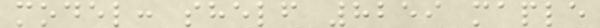model: shelf 8259 maple
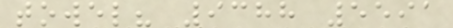towel? 9388 5591
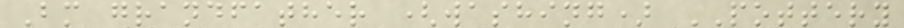Bm grandfather (washing) POTTERY
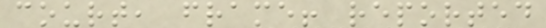court, frame! reported
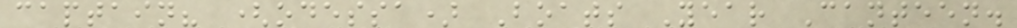captain? (odessa) Boats Year Canteen.
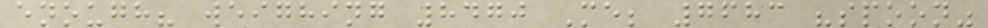enough? weighing 8470 Me; 7683 "spoon"
